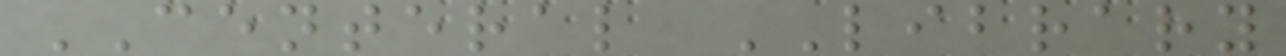CENTERAL LIBRARY
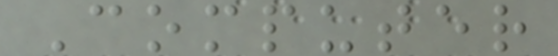Computer
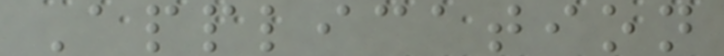Application
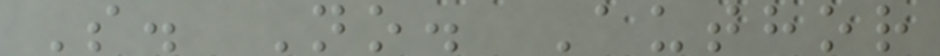S. No. Author
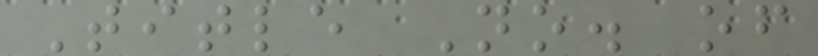Title No. of
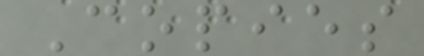Copies
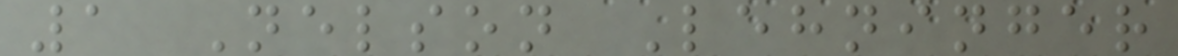1 Nelson Lehninger
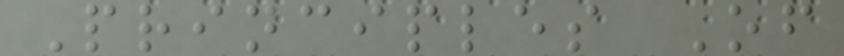Principles Of
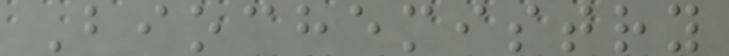Biochemistry
